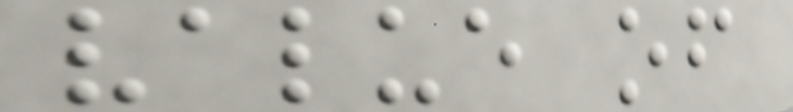value of
